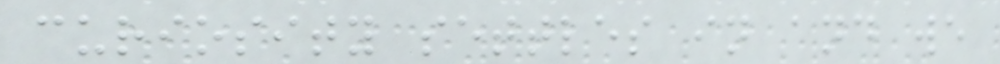curiosity settles in and we
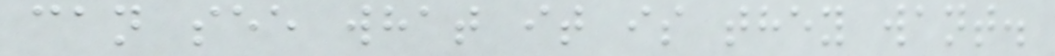can see what it is they want.
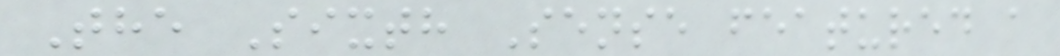The Sixth Sense featured a
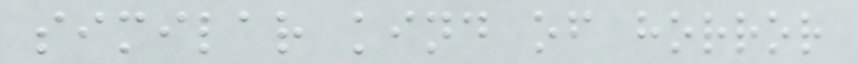similar kind of horror
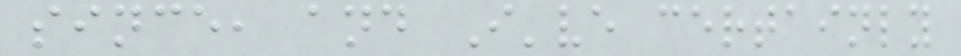since, and I've certainly
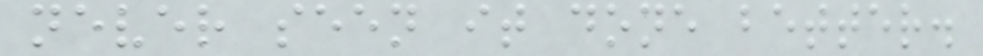never seen it done better.
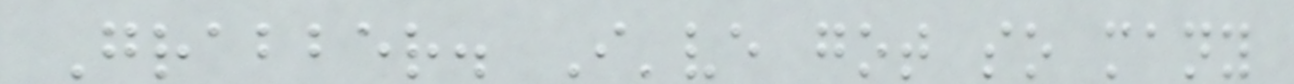Grabber. I've got so many
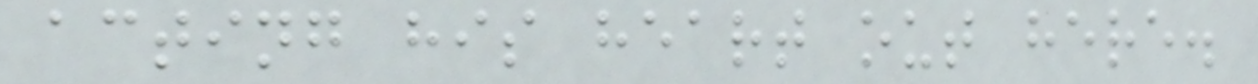acting his heart out here.
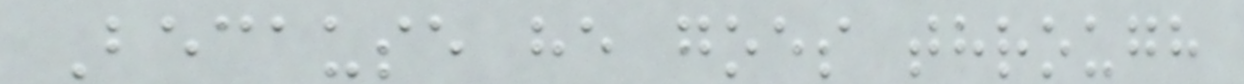Because he goes through
